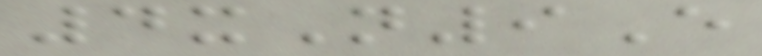4xN9E
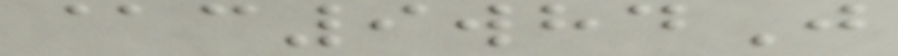@c9whdJ
